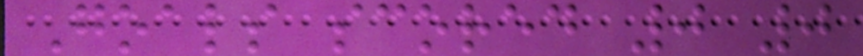Goals scored 0 0
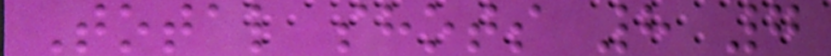Total shots 8 7
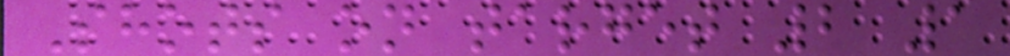Shots on target 2 1
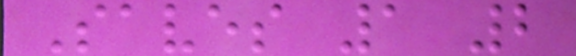Saves 1 2
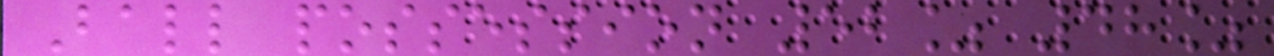Ball possession 52% 48%
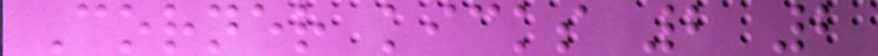Corner kicks 2 2
